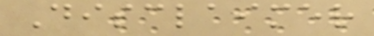Disclaimer
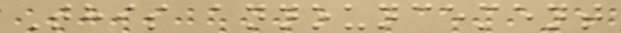This announcement
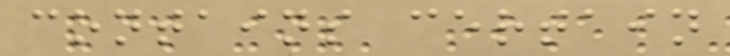contains certain
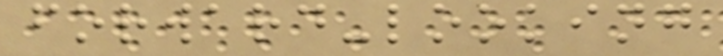forward-looking
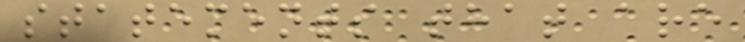statements that are
